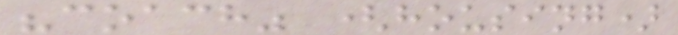"coach" (housing)
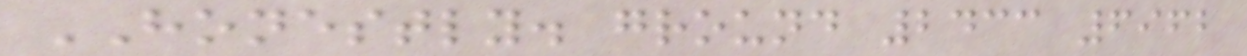HONESTLY. ground 2433 6962
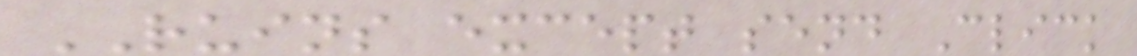RUINS except send Click
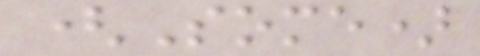(Some)
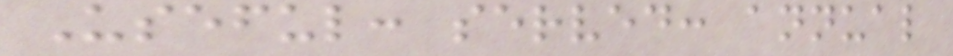Useful: served: annual
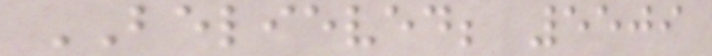BELIEVED; 5509
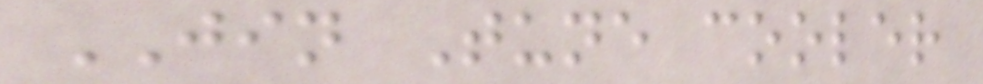JIN Tune cooler
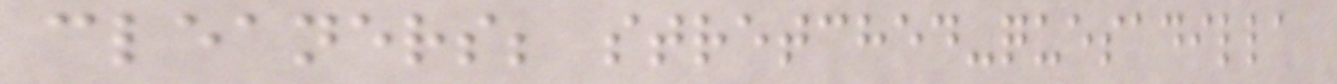cleaners; stretched-quesadilla
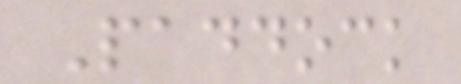Paddock
